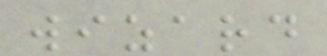wizard
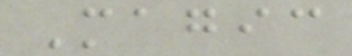Magic
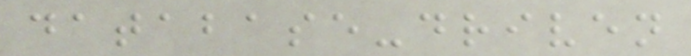database-driven
